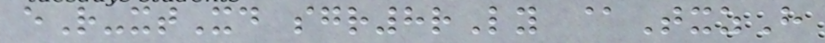eR-xtXd sgr8rLy @TxzH
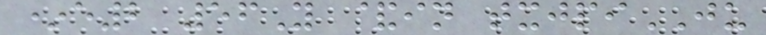*e2 56Y &in txjpiJU
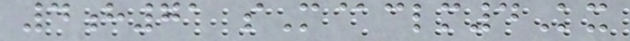4h71 sM@clm4Kx
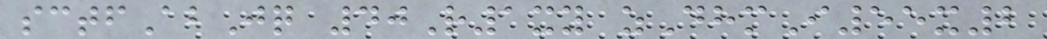sctfAbJq 40R1xy zDhmI55x2
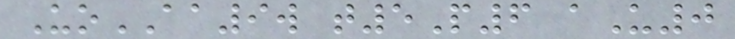UoAA9w t5P6 aU0
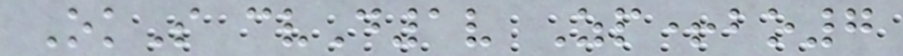OkS cvD1v Zp+bo7
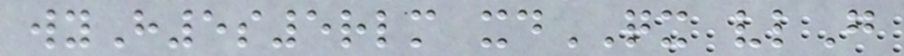wyH5s5rlm xdQX vlG
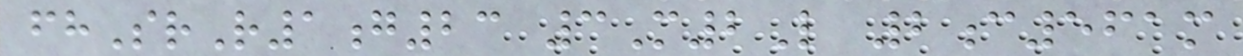fhSrR1g23 3M2L 2c561m
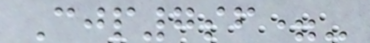Cjp7sf=-
